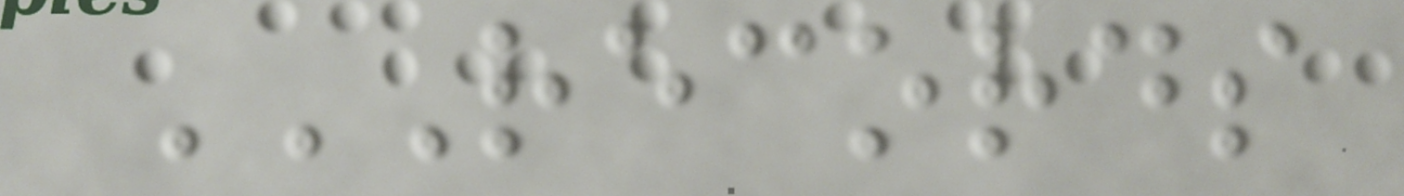RECORDS
